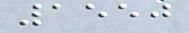1550
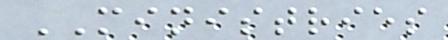MINISTRIES
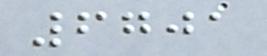6701
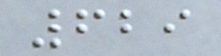629
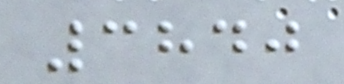3840
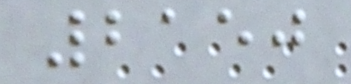2150
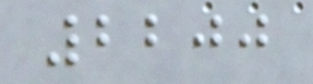2200
